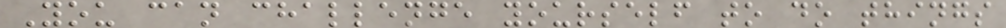You can challenge yourself to do things
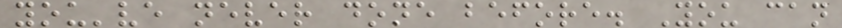you've never done before. You can
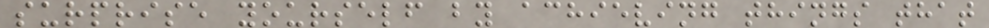surprise yourself by achieving things that
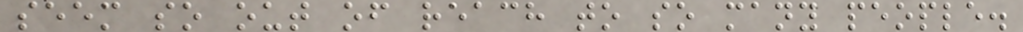seem so out of reach to so many people.
